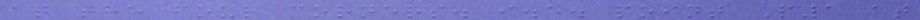at the four corners. i.e. point P1 at
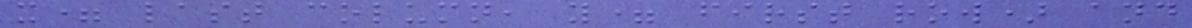x= last column, y= first row) and
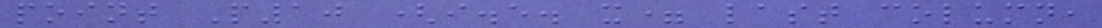point P10 (i.e. x= last column,
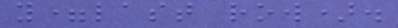y=last row).
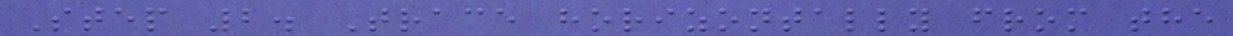Step 2. Trace horizontally from the
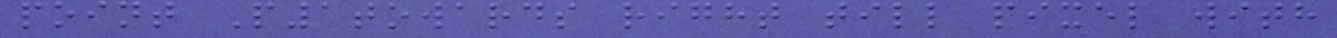point P1towards right till pixel with
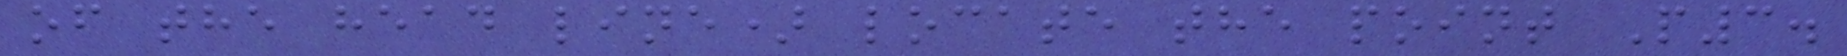of the head line) locate the point P3.
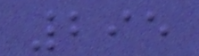295
